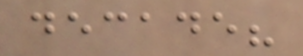decade?
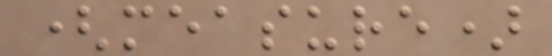(measure)
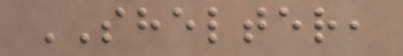SHELTER,
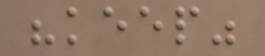"keep"
